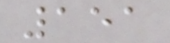151
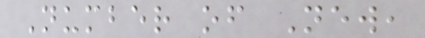Number of New,
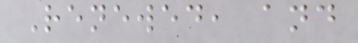Renewed, and
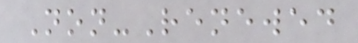Non-Renewed
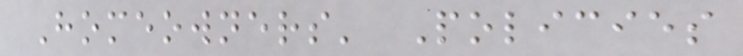Homeowners' Policies
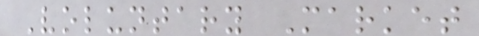Voluntary Market
